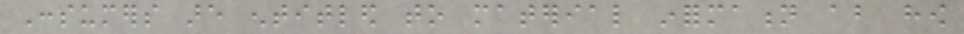Consumers are entitled to material information about how
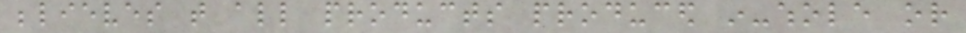believes that all products produced in-whole or
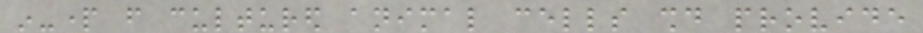in-part from cultured animal cells should provide
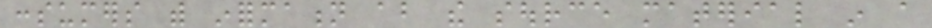consumers with information about the source material in a
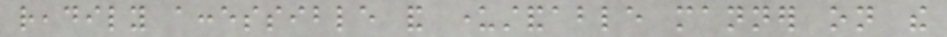readily accessible and understandable manner on the
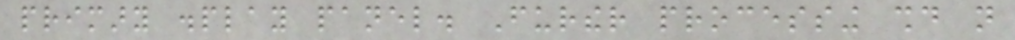primary display panel. Further processing should not
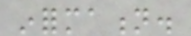information.
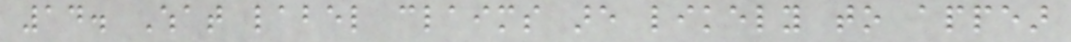14. What label claims are likely to appear
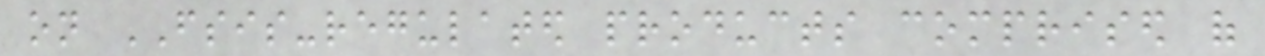on FSIS-regulated products comprised of
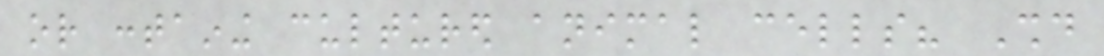or containing cultured animal cells? Should
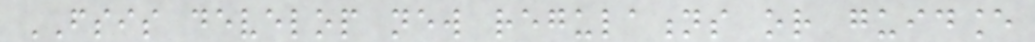FSIS develop new regulations or guidance
